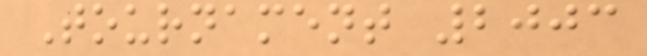Tournament 2003
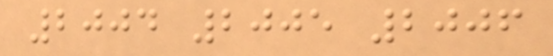2004 2005 2006
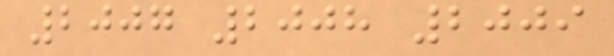2007 2008 2009
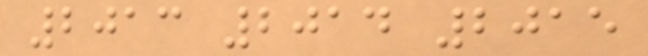2013 2014 2015
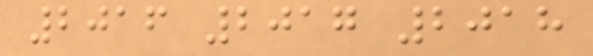2016 2017 2018
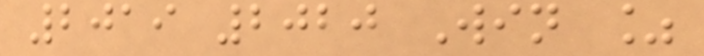2019 2020 Win %
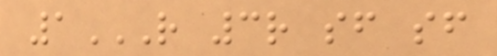1R 3R SF SF
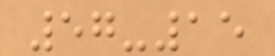57-15
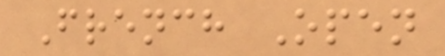French Open
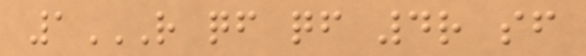1R QF QF 4R SF
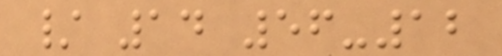/ 14 56-12
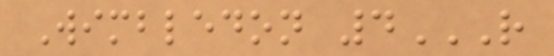Wimbledon 4R
